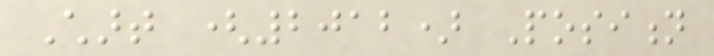Chart (2012) Position
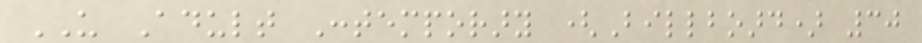US Adult Contemporary (Billboard) 30
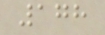178
